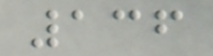136
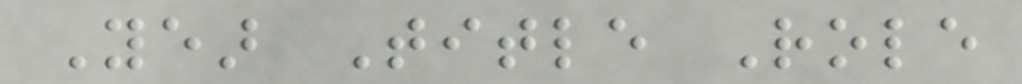Year Title Role
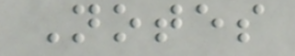Notes
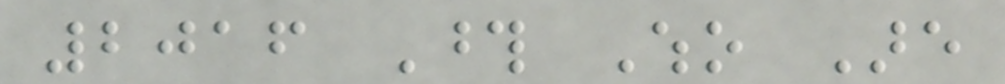2016 Those Who Are
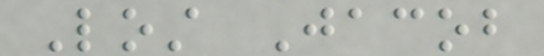Lost Jacob
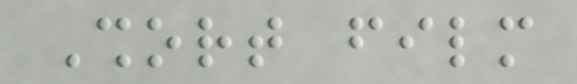Short film
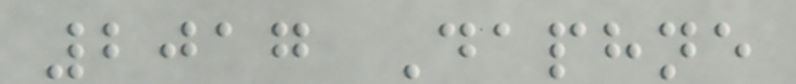2017 Daphne
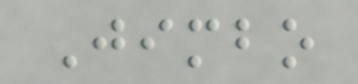Jimbo
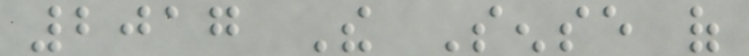2017 The Sense of
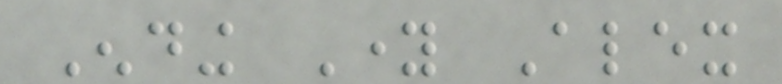Ending Young Alex
